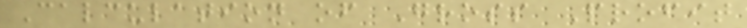Calculation of Gross Profit
